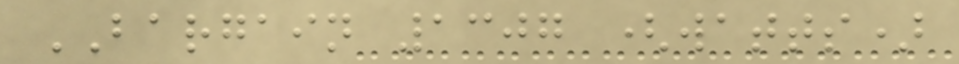BARGAIN 1307 (watts)
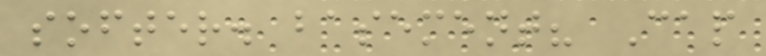softer. basement? Cap
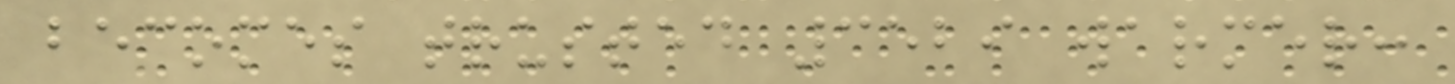becomes trusted 3529 warmer:
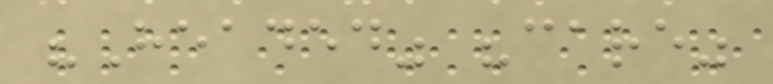"Headed" "care"
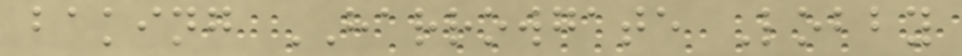baking HARROWGATE Lobby
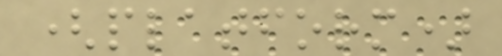(platform)
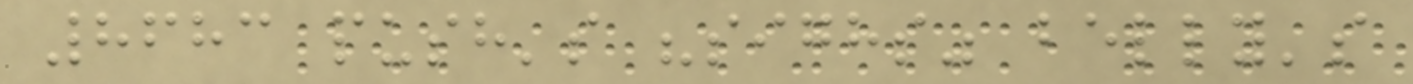8683 push's "sighs" belly's
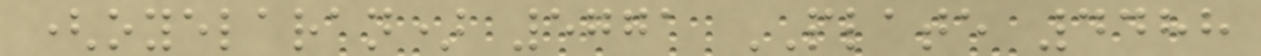(oyelaran) 5771 PLATE 4488
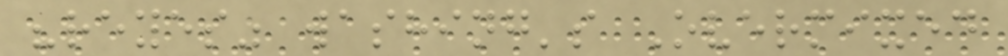"reyes" washing's Overmixed
